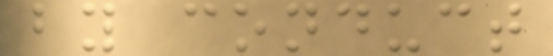by conduct
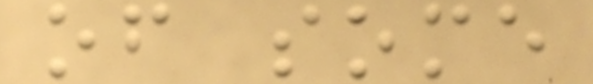of some
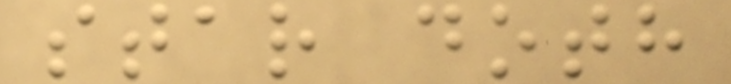star doth
